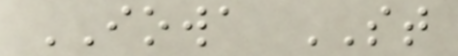IOWA ST
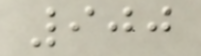900
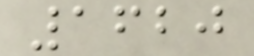1620
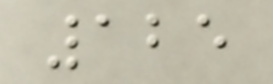125
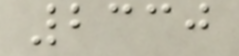2330
